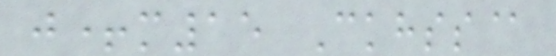j+m15 Ckhss@
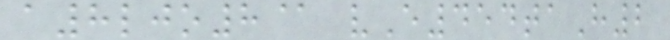a8ljo8@ vE454taH2
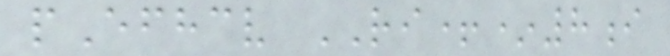pEfhcv RI+*8i
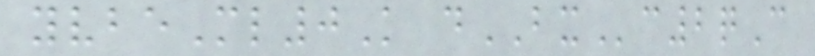yvbeMl0K dBXc2qC
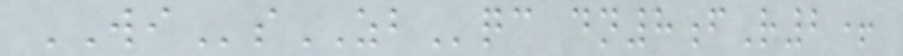WIsZBqc dn8fR2+
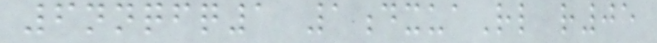6nnqfq1 1dxuaRl r05
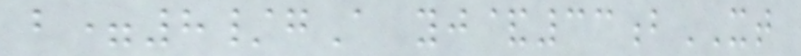b=8/gA yj&33bXT
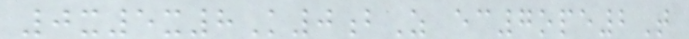0x5x8K0bZ ec7ope2T
